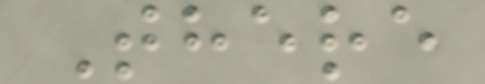There
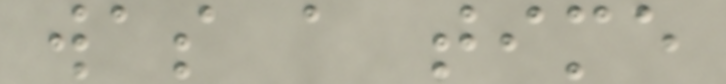was a time
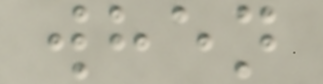when
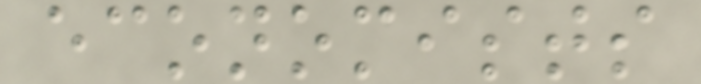economists
